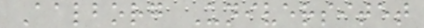Aalborg Universitet
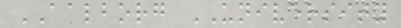AALBORG UNIVERSITY
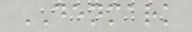DENMARK
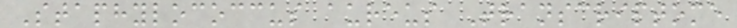Staphylococcus aureus Transcriptome
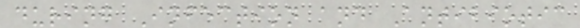during Infection and Antibiotic
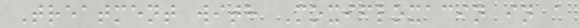Treatment with Moxifloxacin in a
